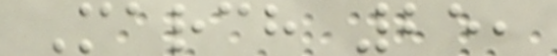March 25,
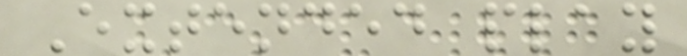Extended play
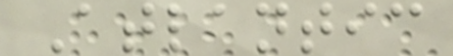Atlantic
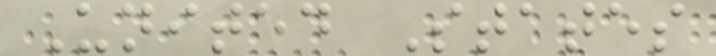United States
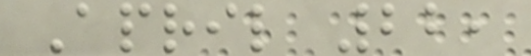April 22,
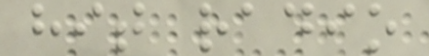hit radio
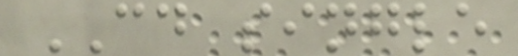CD single
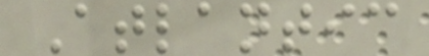Atlantic
